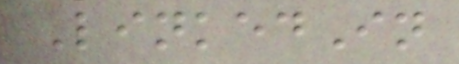LinkedIn
